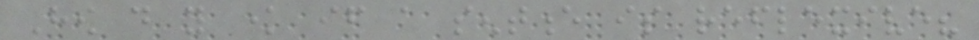How do you know if a sentence is reflexive?
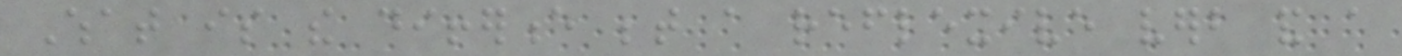What is the difference between a reflexive verb and a
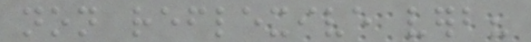non reflexive verb?
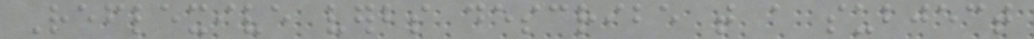Reflexive verbs describe that a subject
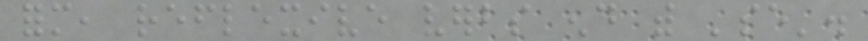form, reflexive verbs end with 'se'.
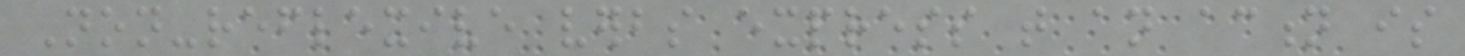Non-reflexive verbs express that an action is
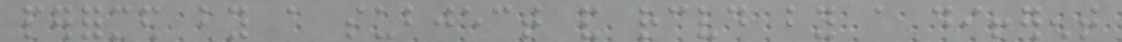performed by a subject and received by a different
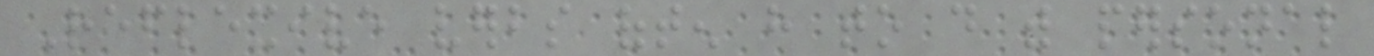Reflexive verbs often have to do with personal
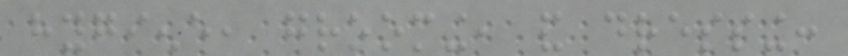hygiene, grooming, and dressing:
